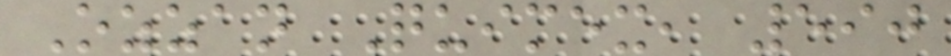Ozzan Quimex, 590
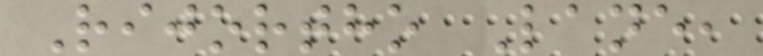Rijortho Lane,
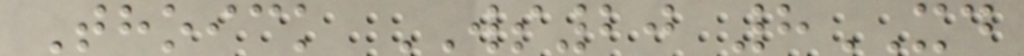Thoick WS20 8XD
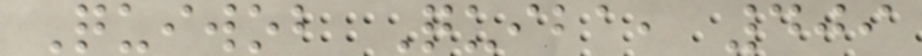Quiwob Quiba, 409
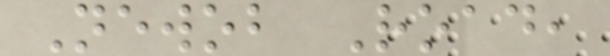Newob Road,
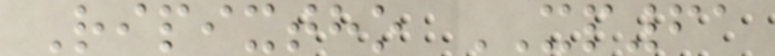Ripixtho XP61
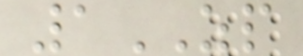1ZP
